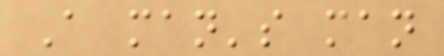A man's man
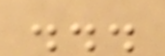...
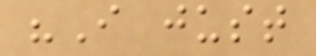"I just
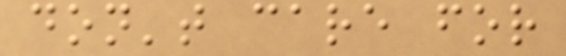don't care for
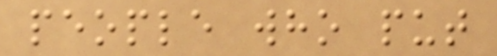people who put
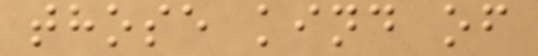those kind of
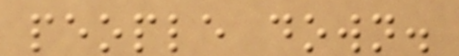people down.
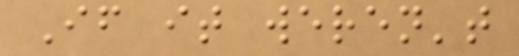If it weren't
